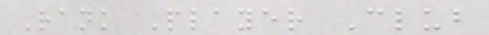Rank Player Club
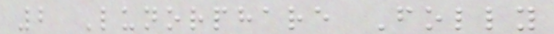2 Lunorphare Folly
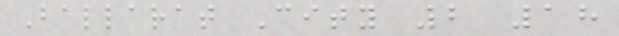Ballarat City 2 18
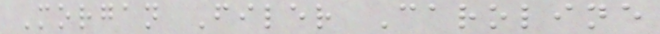Morgan Filer Caroline
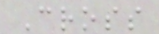Cross
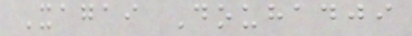Xagai Douhadji
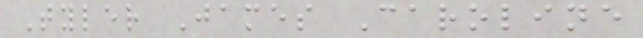Tyler James Caroline
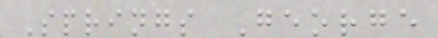Springs George
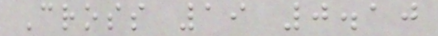Cross 19 0.10
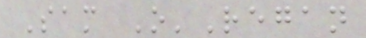Sam O'Regan
